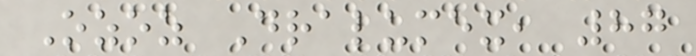Ozoz Dralumex, 87
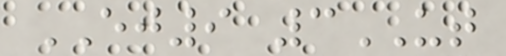EJ9 3UT
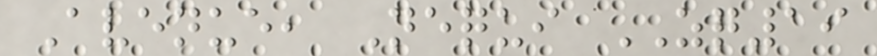Avenue, Nequi ZQ19
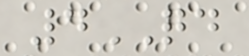4QD
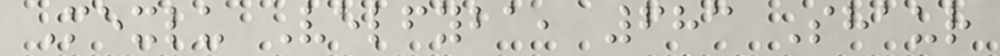Mexlu Velfyba, 683 Shaur
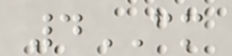4CM
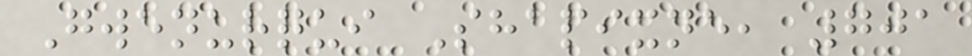Gwenurqui Shapixne, 701
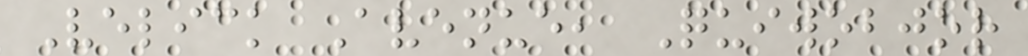Velick Avenue, Quiwobjor
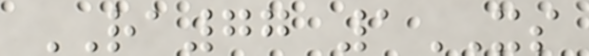RA77 1XS
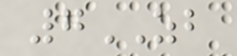7ZB
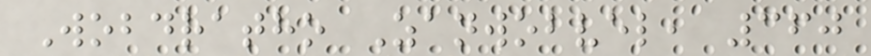Wobdratho Zanwobvel, 360
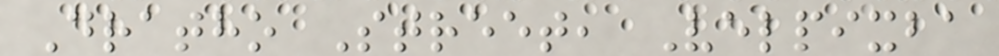Dratho Street, Velpixba
